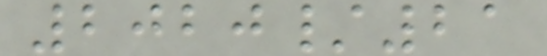2020/21
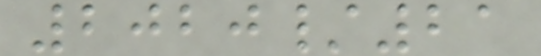2020/21
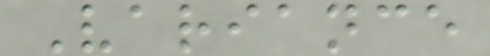Variance
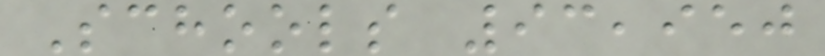Schools 93,950
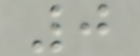0
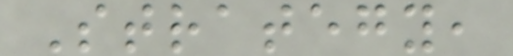Strategy,
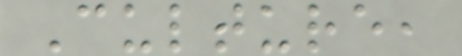Culture,
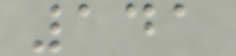141
